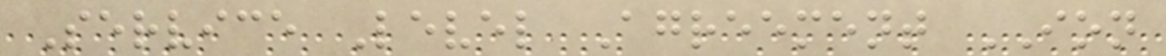Service Level Agreement ION
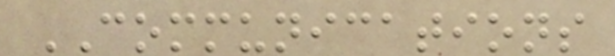COMMUNICATIONS
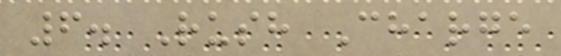6. Rush Charge
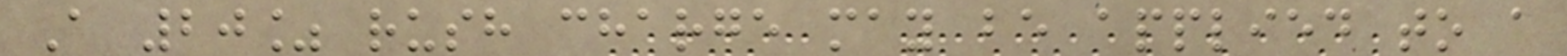A 20% rush charge may be applied to a
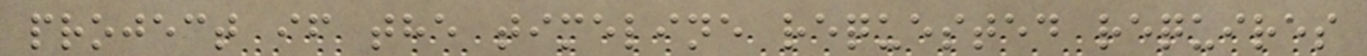project if the timeline requested requires
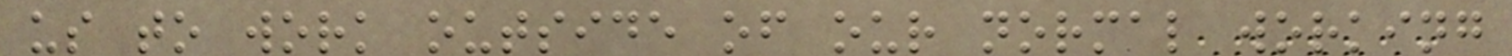us to work outside of our normal working
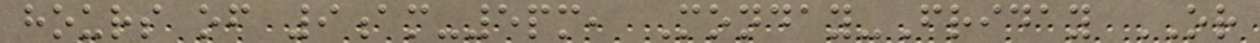hours of 9am-5pm, Monday-Friday OR
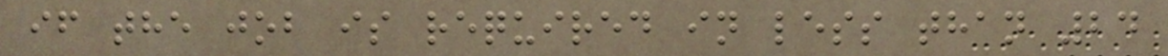if the job is required in less than 24
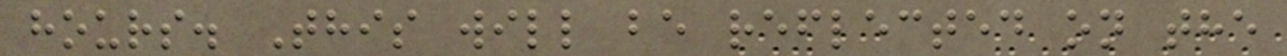hours. This will be reflected on the
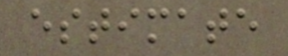estimate
